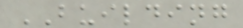BUILDING
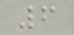6
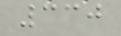330
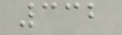332
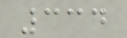334
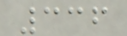336
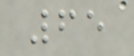65
